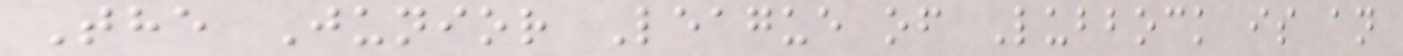The Junior League of Lubbock is an
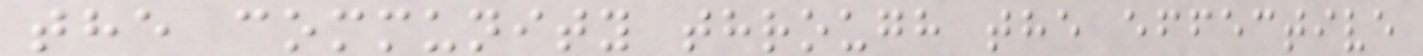the community through the effective
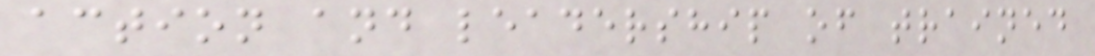action and leadership of trained
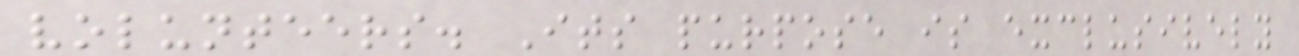volunteers. Its purpose is exclusively
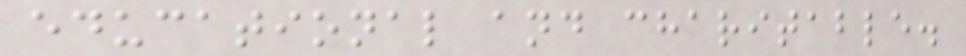educational and charitable.
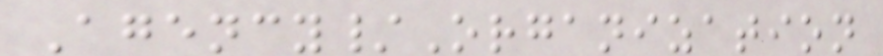Agency/Organization
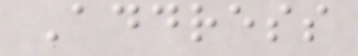Address
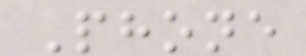Phone
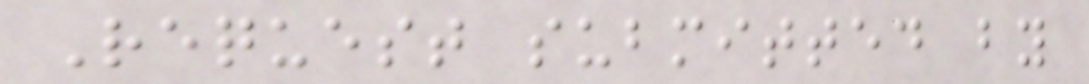Request submitted by
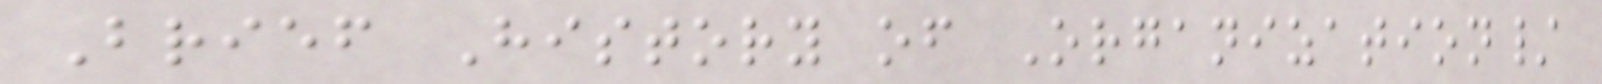Brief History of Organization/
